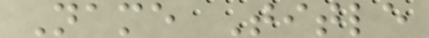Name Title
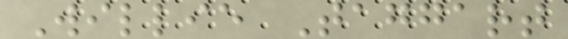Willie Taggart
